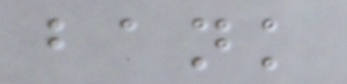bank
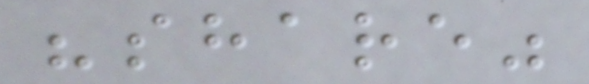"share"
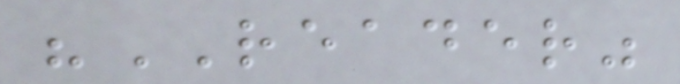"READER"
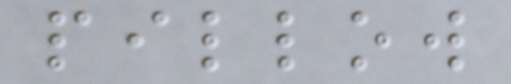pillow
